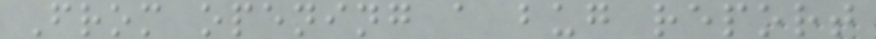From opening a bug report
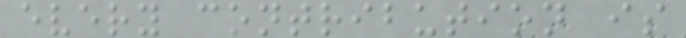every contribution is
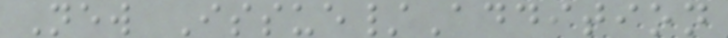New Issue/Addition
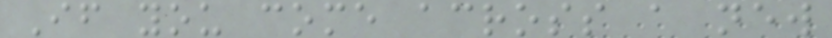If you come across a new
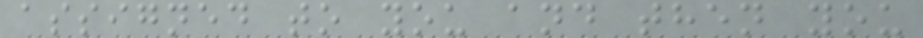assigned to you and then you
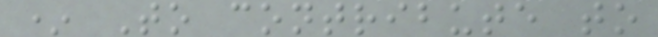* To contribute to
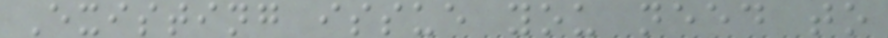Existing issue you need to
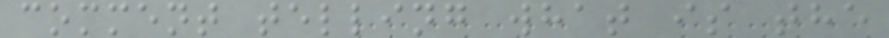comment telling what is the
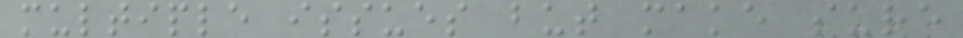multiple issues but make sure
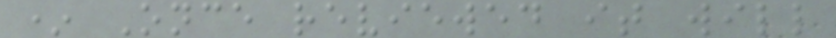* Once reviewed it will
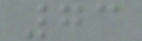73
